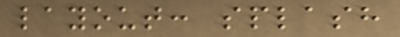layout: splash
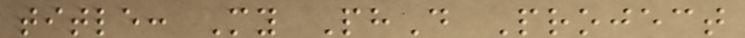title: My PhD Project
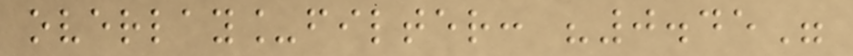overlay_filter: "0.45"
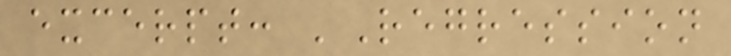excerpt: 'Regression
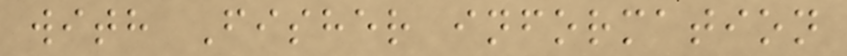with Fisher information
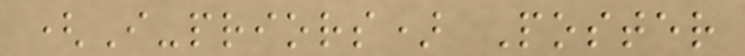(I-priors) Poster
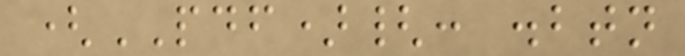(PDF){: .btn
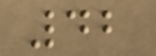42
